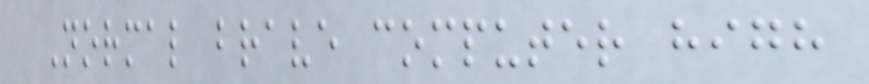Normal brave computer high
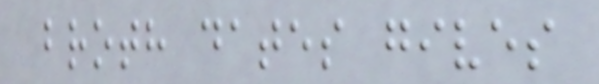broth dates gives
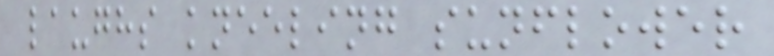laughs kneeling sunflower
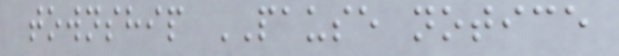township PAUSE notice
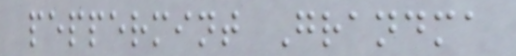peppermint Grandma
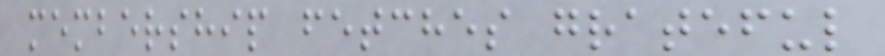membership fetches grateful
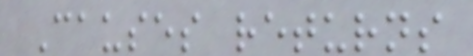Causes returns
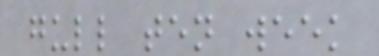gull ten week
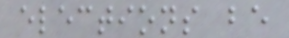elections be
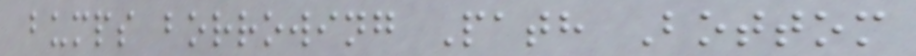bumps borrowing Path Bottom
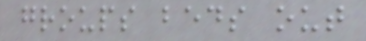groups beds out
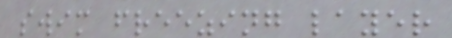swim freezing layer
